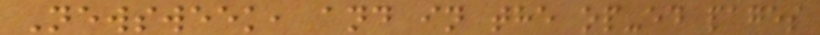Newsweek, and in the op-ed pages
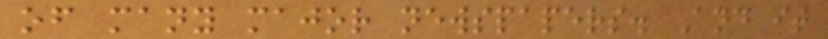of many major newspapers. And it
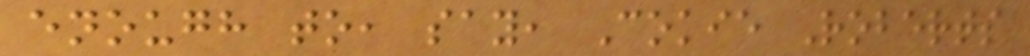enough to, say, Cokie Roberts
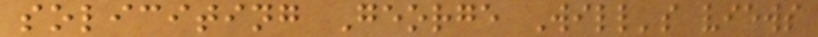soliciting George Will's views
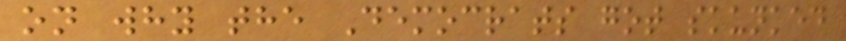on why the Democrats got skunked
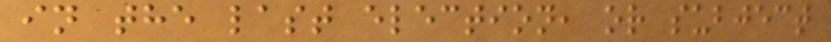in the last election, or subject
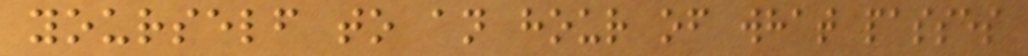yourself to an hour of what passes
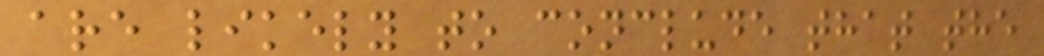are likely to conclude that the
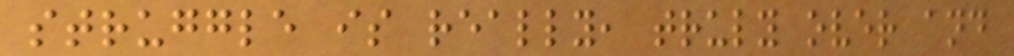struggle is really, truly over and
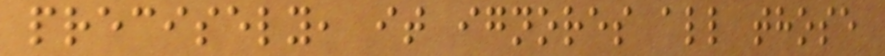precisely, it ignores all those
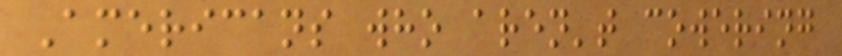Americans who aren't cowering
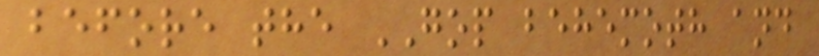before the GOP behemoth and
